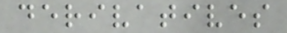derivatives
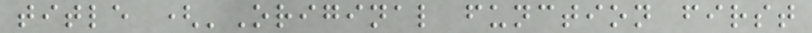title ('Original function first
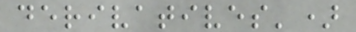derivatives')
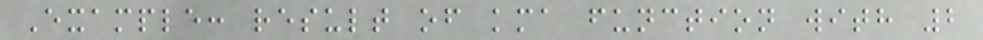Example: result of kma function with 2
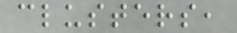clusters,
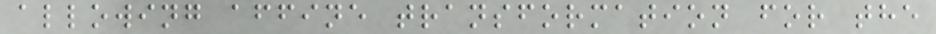allowing affine transformation for the
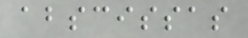abscissas
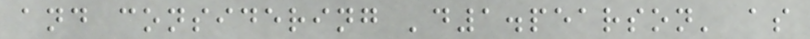and considering 'd1.pearson' as
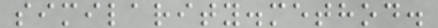similarity.method.
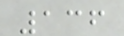136
